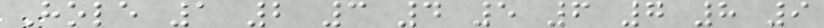Hole 1 2 3 4 5 6 7 8 9
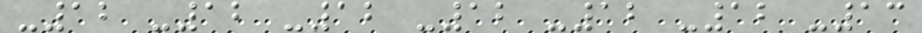-12 -12 -12 -12 -12 -12 -13
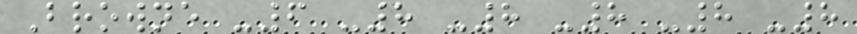Browne -6 -8 -8 -8 -8 -8
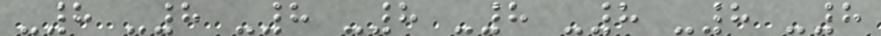-8 -8 -8 -8 -8 -8 -8 -8
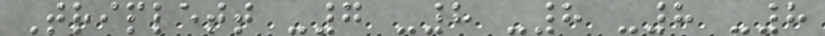Triplett -7 -8 -8 -8 -8
